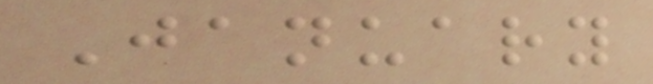January
